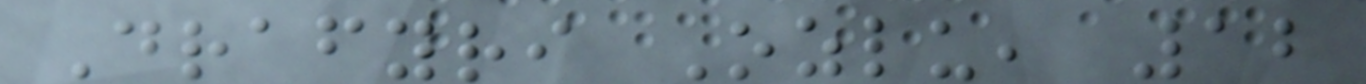Drafyri Ozlu, 12
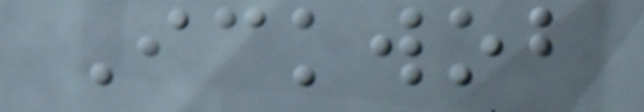Ickwob
